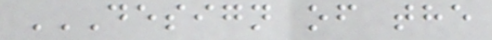DESIGN OF THE
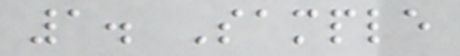1. Sample
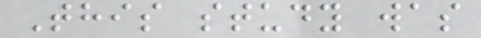This study was
